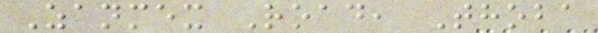Zanmex Road, Thoba
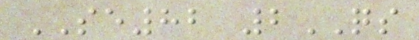SE82 2QS
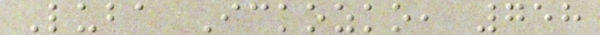Luba Ickozko, 758
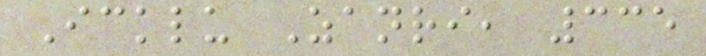Icklu Zanri, 335
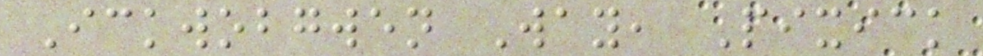Ickwobgwen Way, Pixick
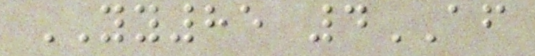YY85 4AF
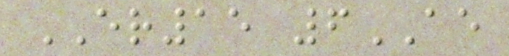ER15 6AE
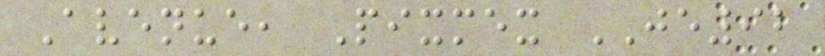Avenue, Pixmex JE92
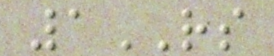1RS
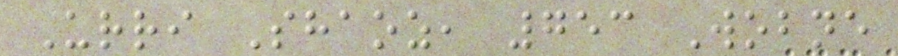Urri Shaoz, 753 Wobne
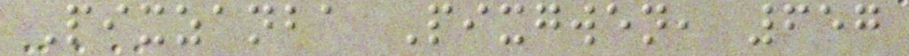Pixzanba Pixgwen, 657
